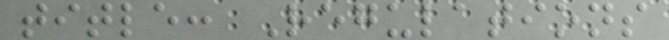title: Regulations
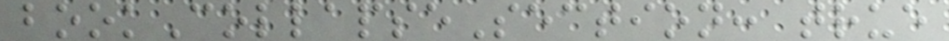bookCollapseSection: true
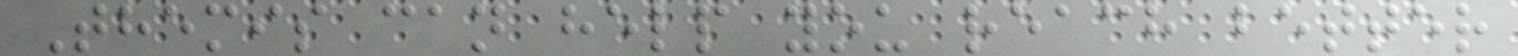Themis can help you reach better
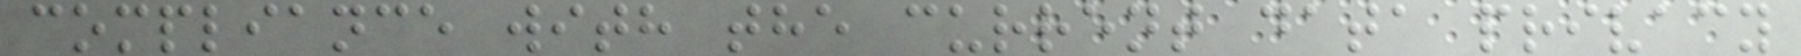compliance with the current data privacy
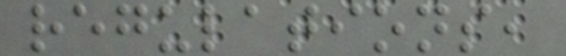regulations,
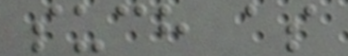such as
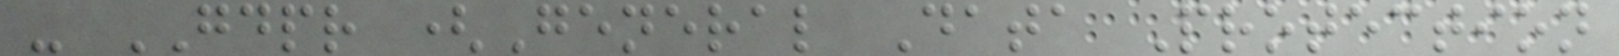- GDPR (General Data Protection
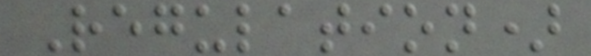Regulation)
